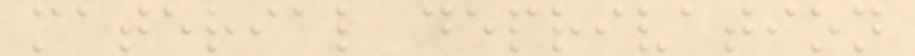material deprivation
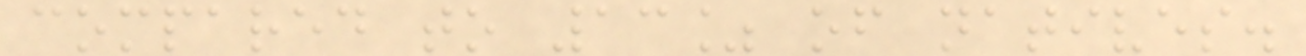compared to 13% of natives.
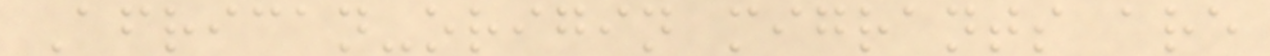African-origin migrants are
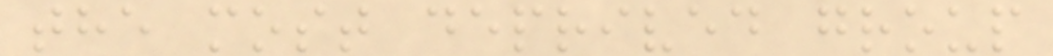the most deprived group
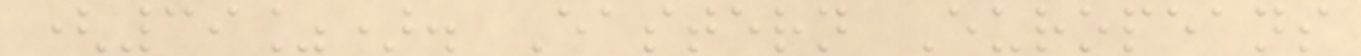(39%). Eastern Europeans
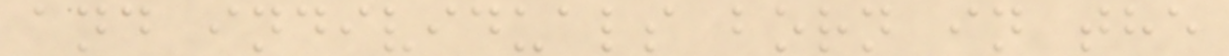and individuals born in the
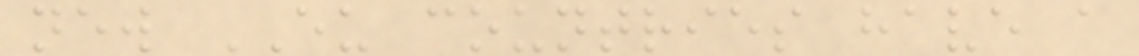new EU countries have a
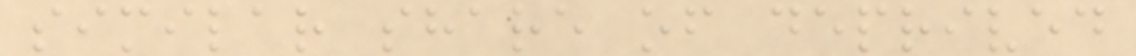similar share of deprived
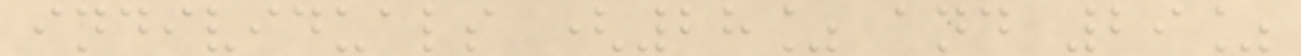individuals (28% and 29%
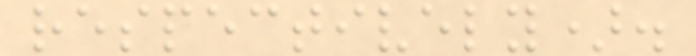respectively).
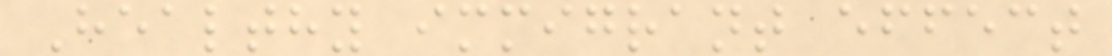Healthy immigrant effect
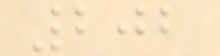202
